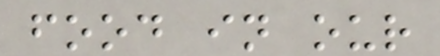food in our
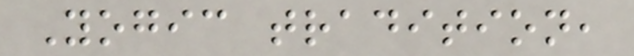Yogic tradition,
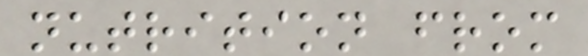nutrition from
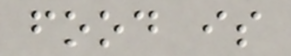food is
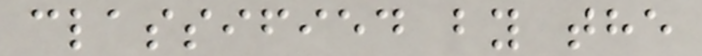classified by the
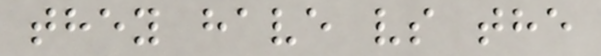they have vs the
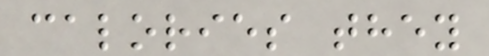calories they
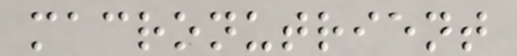macronutrient
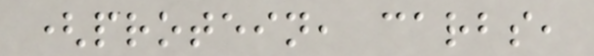(protein, carbs,
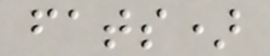fats)
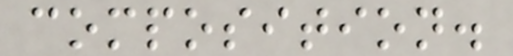composition.
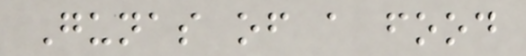Gunas of a food
